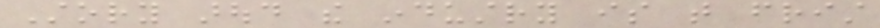Story aroud the industry is that frist
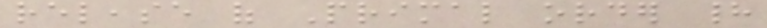release of Primal order had
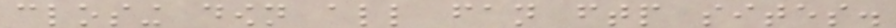closing down all fan ftp sites.
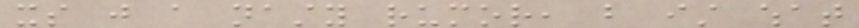its just a nasty rumor, but ist what
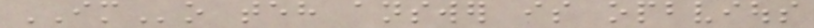IMo teh answer is opbvious
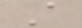A
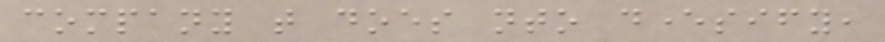company that does nto deversify,
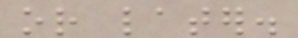or later.
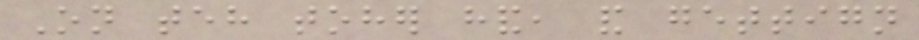On teh toher hand, and gettign
